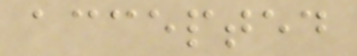accepted
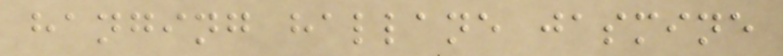hanging hallane jasmine
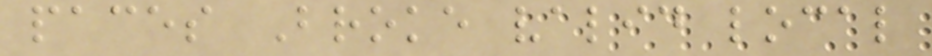paces Broke valid local
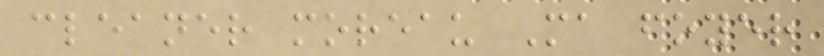cleaner moreau Ma foyer
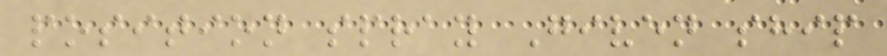position spray Given ship
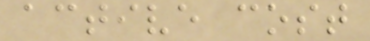active cost
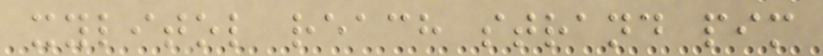xylitol reach strand pim
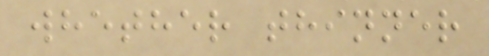whether thinner
